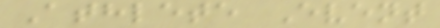Athlete Event
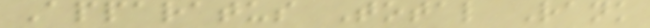Apparatus Total Rank
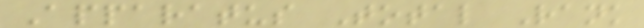Apparatus Total Rank
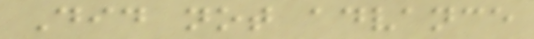Did not advance
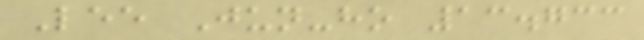Lee Jun-ho 13.733
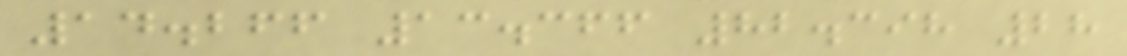14.266 13.366 82.398 28
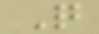Q
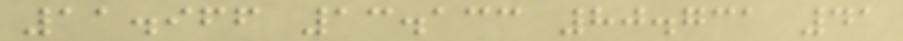11.966 13.133 80.731 41
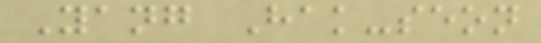Yang Hak-seon
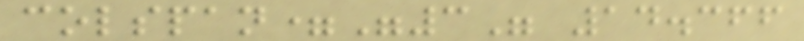colspan="3" 14.366
